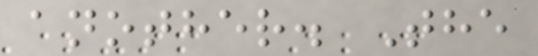another. The
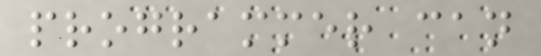programmer can
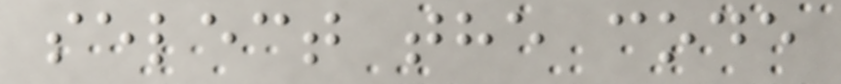select the code
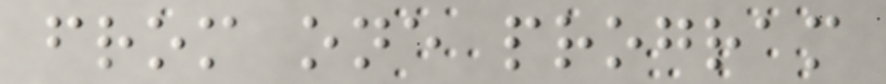from one program
